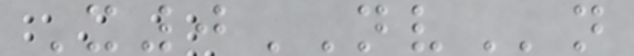X0NVn
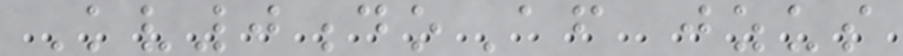Kv0doAf jzus
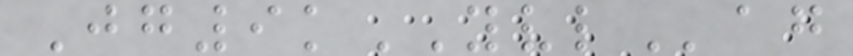Jg9kYVLag
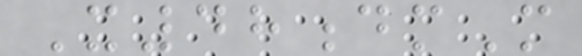X48dmM
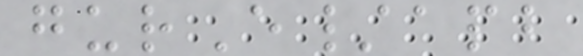gurE/apb
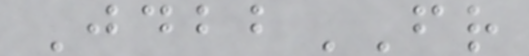JdbbFR
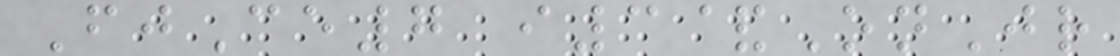FjCe7 i3&OnJr
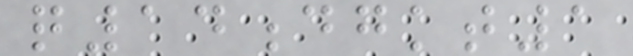q14dgkt1
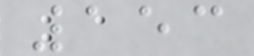153
